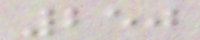250
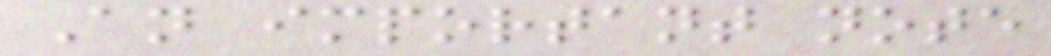An important note
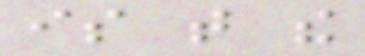is that the
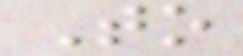To
